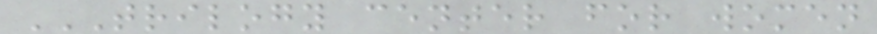TRILOGY CENTER FOR WOMEN
